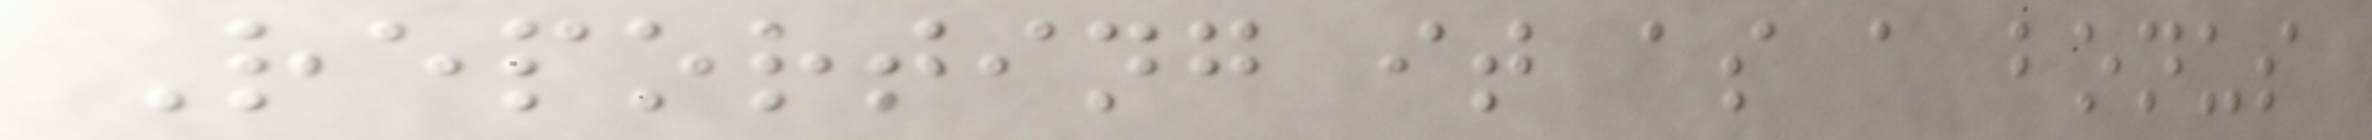Reporting it as a bonus
